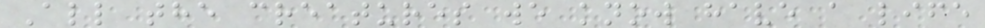All the creatures we know have a life
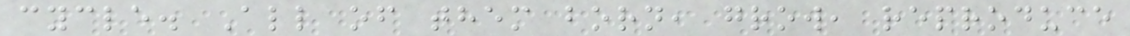cycle. All of them born, grow, reproduce
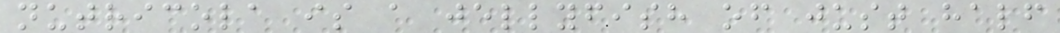nutricola is a jellyfish of just half
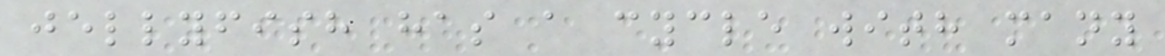jellyfish has a cycle with many
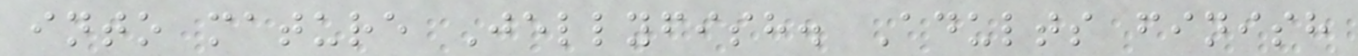into mature Jellyfish. Adults finish
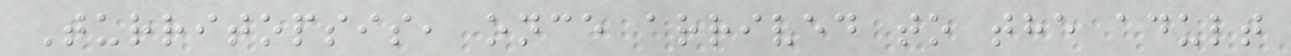Turritopsis, once arrived to the adult
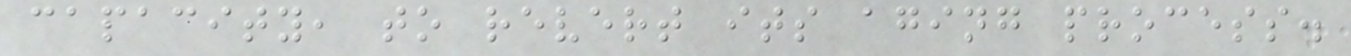capacity, to revert its aging process.
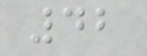42
